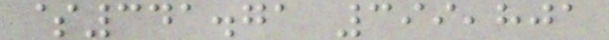$341.71 399,801
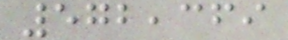572,369
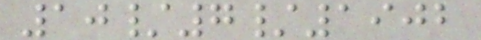10/7/1902
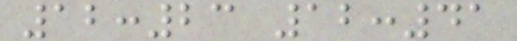12:23 12:41
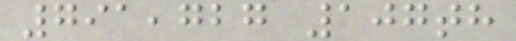791,727 107th
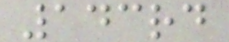143rd
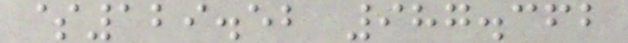$129.52 987.362
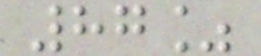87%
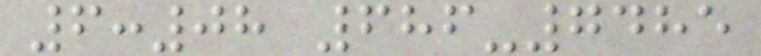6:08 686-7485
